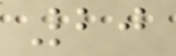20
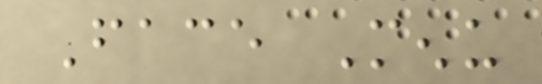Face Menu
